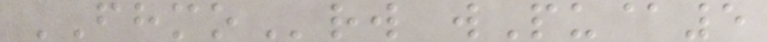FHMOrw wPu@5
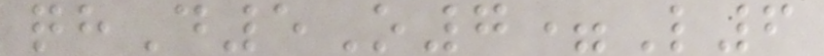qhD5O7=L6
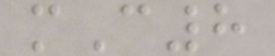mC8
